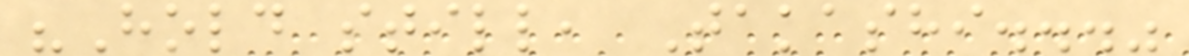"Hold still, Takashi..."
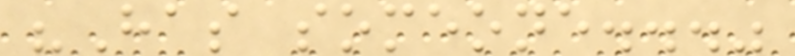"Has someone..."
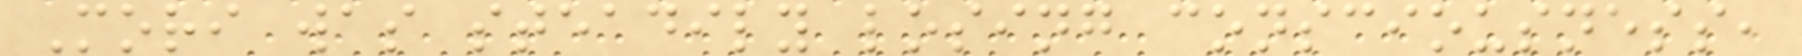Mori was steadily losing consciousness,
